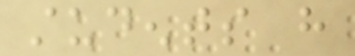students have
